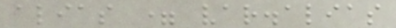alias = var.alias
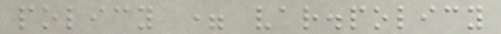policy = var.policy
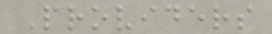Providers
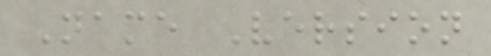Name Version
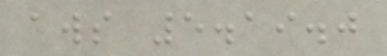aws 5.19.0
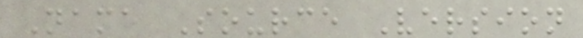Name Source Version
